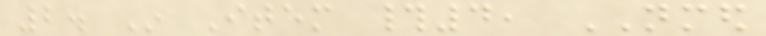2. In Item #4, NMED
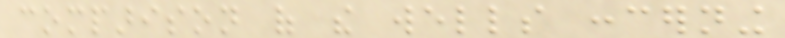comparison of the wells concerning
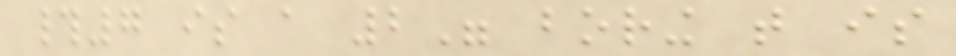#7 is a 2" boring that is
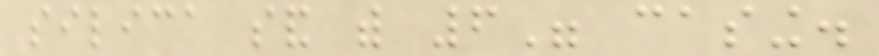silica sand with 6" casing.
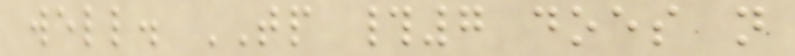well. TP #7 does not
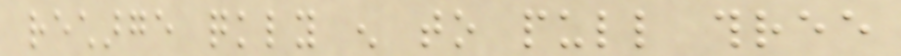recharge quickly enough to pull three
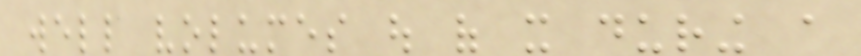well volumes out of it during a
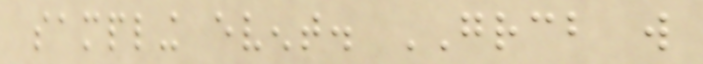sampling event. GRCB will
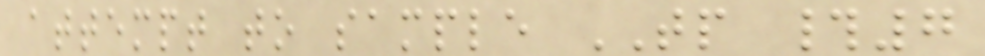attempt to sample TP #7
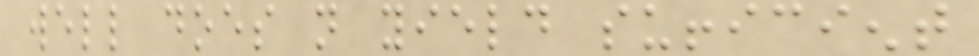well does not yield sufficient
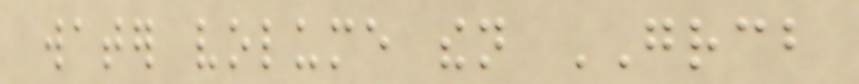water volume then GRCB
